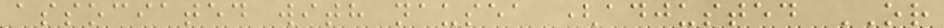associated with nausea (adjusted OR
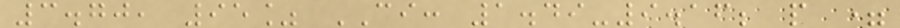3.70, 95% CI: 1.49-9.16; p =
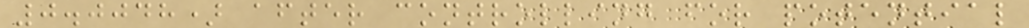0.0048) after controlling for potential
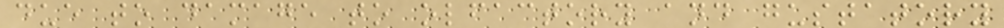due to damage to olfactory and gustatory
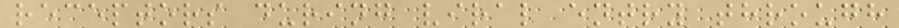receptors during viral entry through
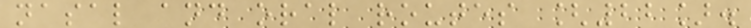nasal and oral routes [22].
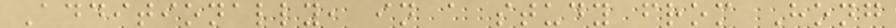Additionally, in a study from Hong
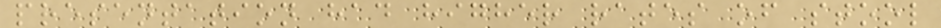presentation had higher rates of stool
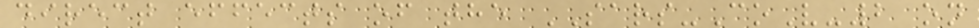direct effects of the SARS-CoV-2 on
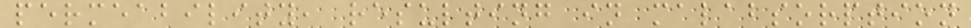permeability, resulting in malabsorption
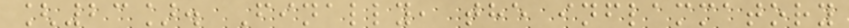[23]. Finally, the inflammatory
